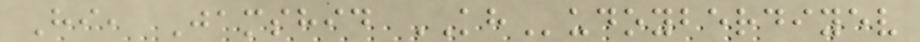Hi, Jamshid KHudoyberdiyev
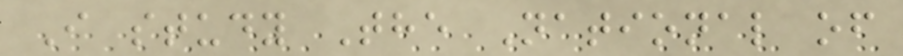I study The National of
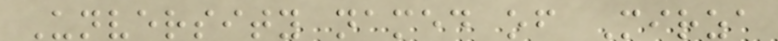Unversity named of Mirza
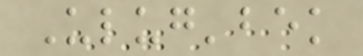Ulug'bek
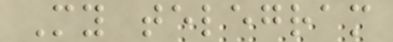My telegram
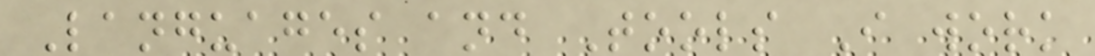Languages and Tools I work
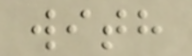with
